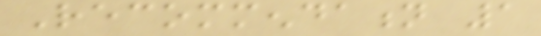Recommendation 1
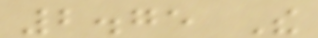2.75 The
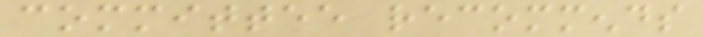committee recommends
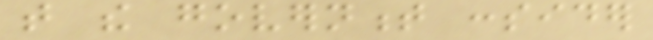that the government consider
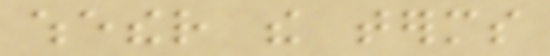whether the terms
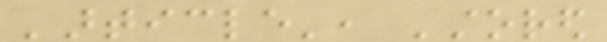'article', 'stored
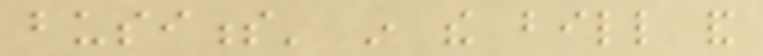business' in the bill and
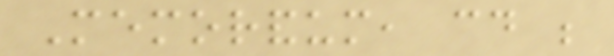Memorandum, could be
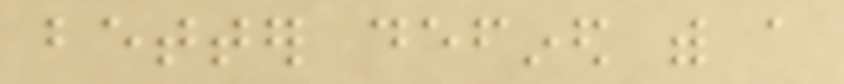better defined with a
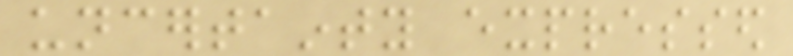uncertainty expressed
